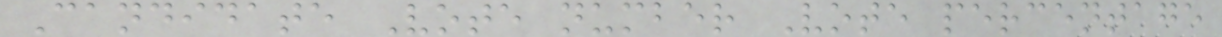Candidate Vote number Vote percentage
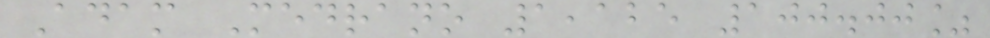Adam Medrano 1,125 100.00%
